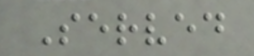Served
